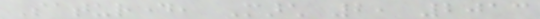Saturday, March 2, 2013
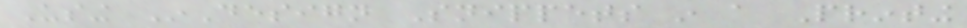Using InDesign Snippets in a Printing
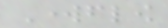Workflow
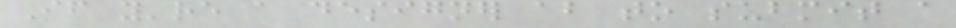If you're a designer about to submit a
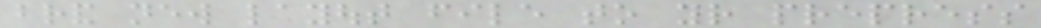brand new layout file to your prepress
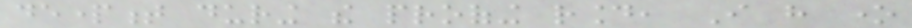department during the proofing round, I have one
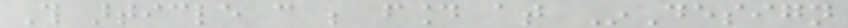This article can be found at InDesign
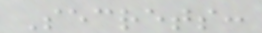Secrets:
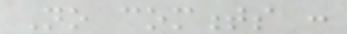No comments :
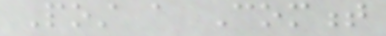Post a Comment
